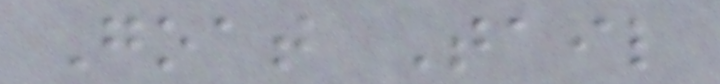Goat Tail
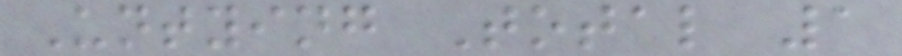Untying Total 1
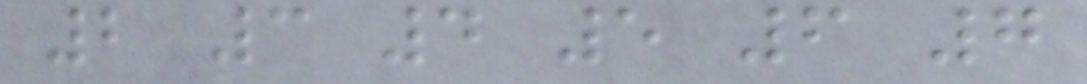2 3 4 5 6 7
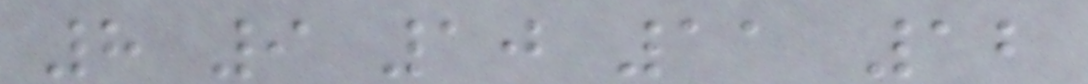8 9 10 11 12
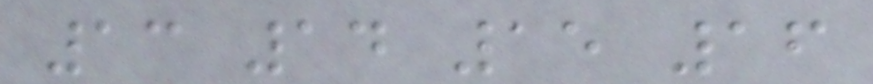13 14 15 16
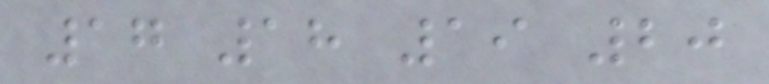17 18 19 20
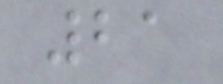21
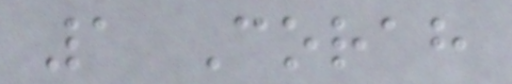1 Corah
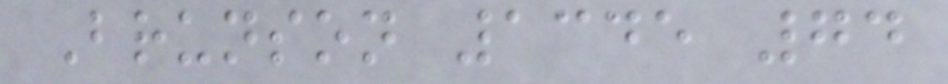Brunson 1345 74
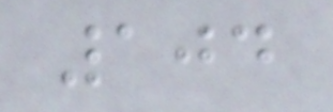104
